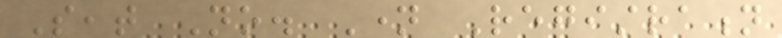Seat No. Name Registration
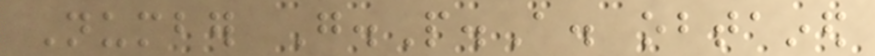Number G.P.A. obtained
